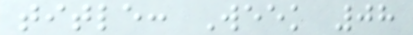title: Week 08
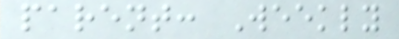parent: Weekly
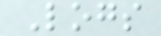Logs
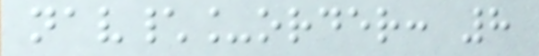nav\_order: 8
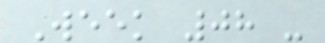Week 08 -
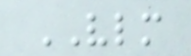VLM
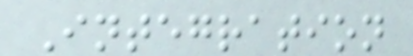Integration
